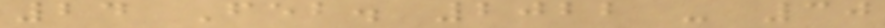24 Feb. 2022 - 30
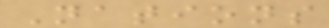Nations
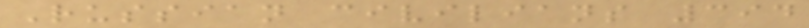Russian civilians 394
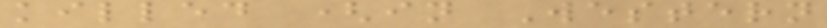killed (in Western
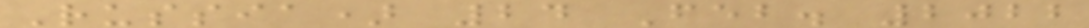Russia) 24 Feb. 2022
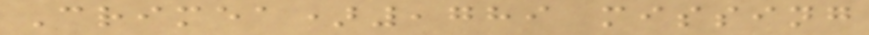Crimea),789 missing
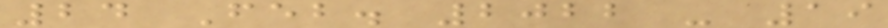24 Feb. 2022 - 19
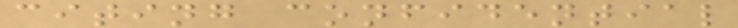citing confidential
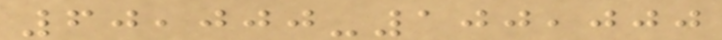60,000-100,000
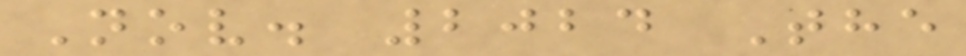Nov. 2024 The
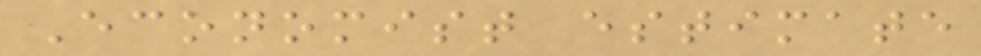Economist estimate
